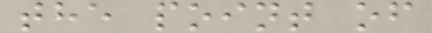the point of
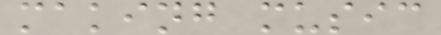making music
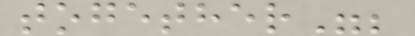together";
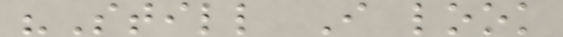"Still I look
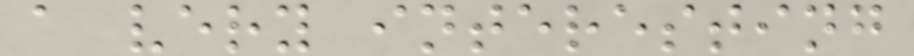a very interesting
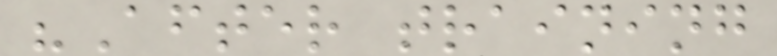"After training
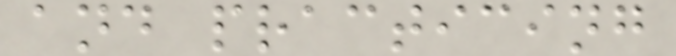and practicing
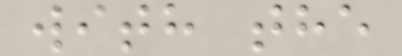with the
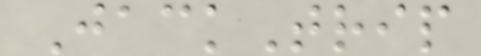JackTrip
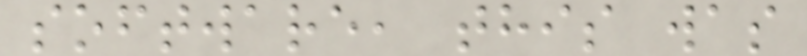software, this was
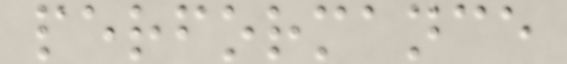performance
